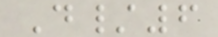D/6
